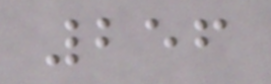256
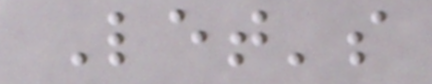Let's
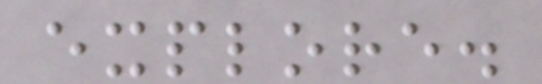explore.
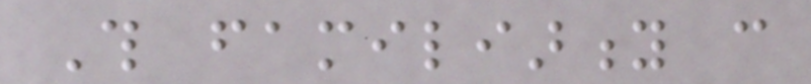This familiarity can
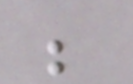be
